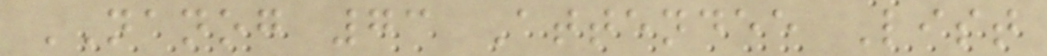NANOG 73 Attendee List
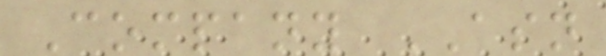Company ASN
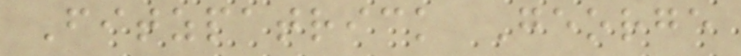Fitzpatrick George
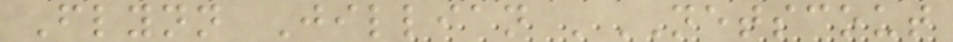Flynn Jillian 'NETSCOUT
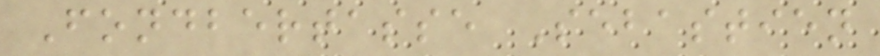Fondbertasse Sebastien
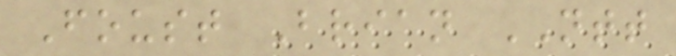Foust Brian NTT
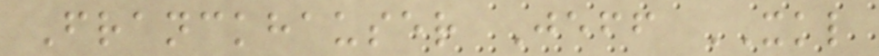Franckhauser Jeff XKL
